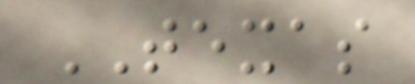TEXAS
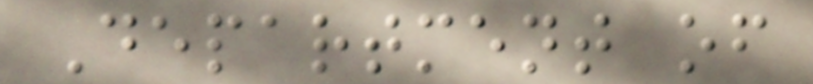Department of
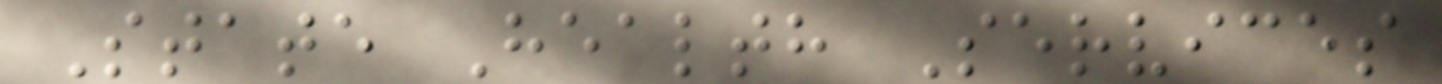State Health Services
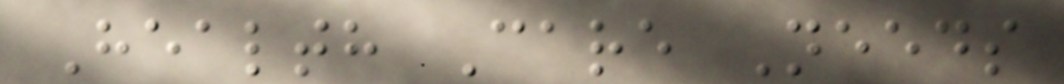Health Care Needs
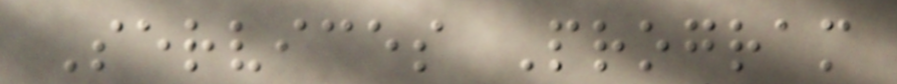Services Program
